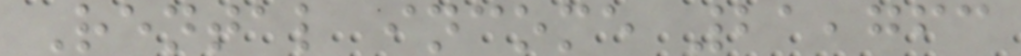Rental income 21,763
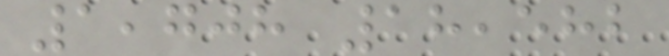1,708 18,582
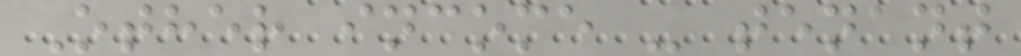Other income - tenant
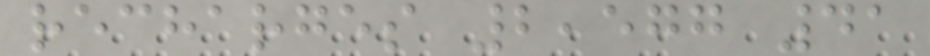recharges 2,577 41
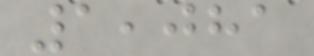1,081
